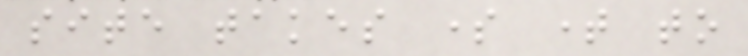site takes some time to
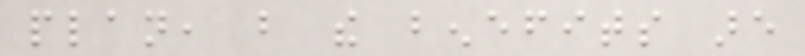plan, but the benefits are
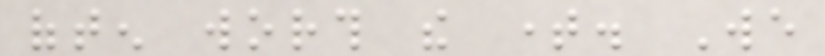often worth the time. We
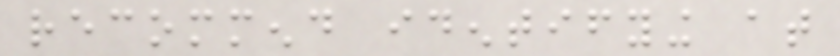recommend identifying at
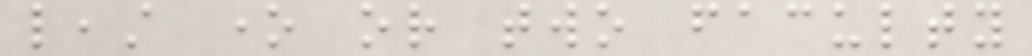least one or two faculty
